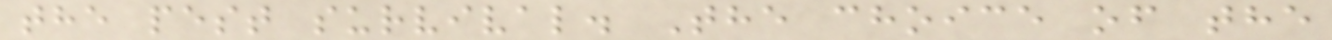the pest survival. The choice of the
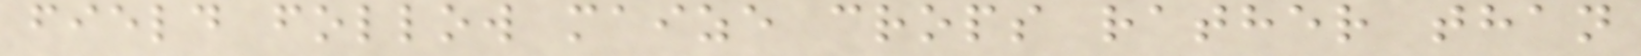field follow maize crops rather than
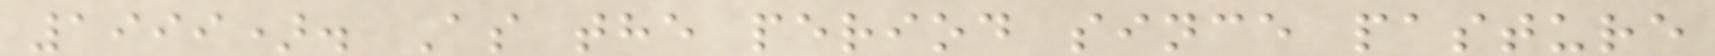1999). As the period since pasture
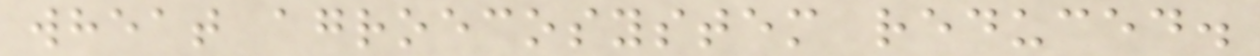wheat agroecosystem reduced.
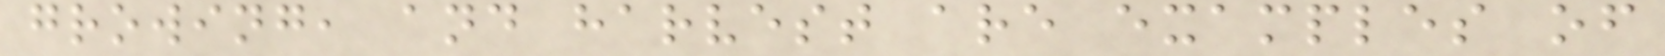growing, and harvest are examples of
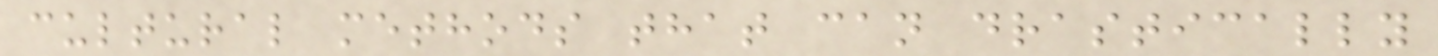cultural methods that can drastically
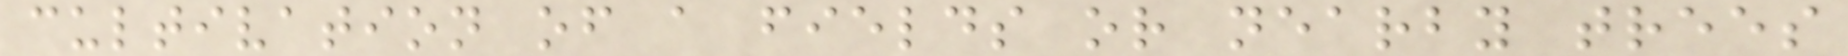cultivation of a fields or nearby trees
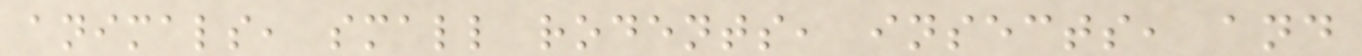animals, small rodents, insects, and
